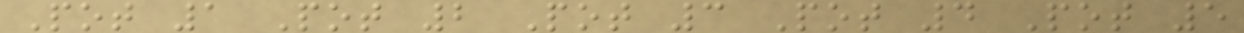Pot 1 Pot 2 Pot 3 Pot 4 Pot 5
